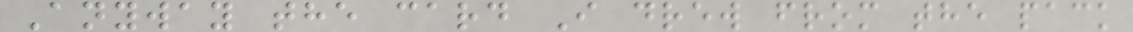Anyway the card I drew from the pack
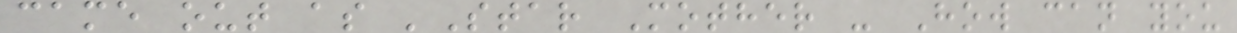came out as 'Star Mother - How can you
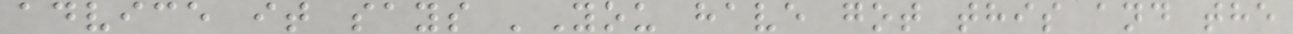advice it says 'You have got this and the
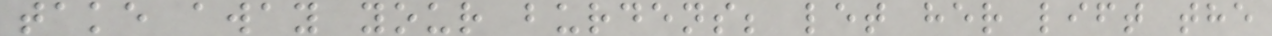take away your burdens; let her lift the
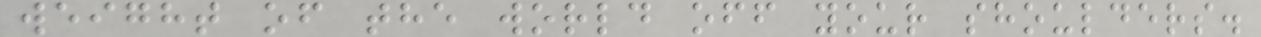weight of the world off your shoulders.
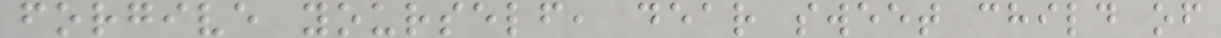forgive yourself, dear sweet child of
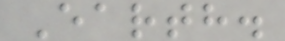Earth.
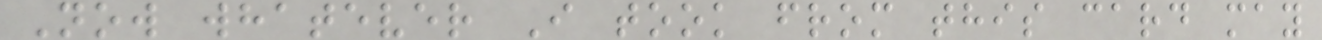Now whatever I took from this card may
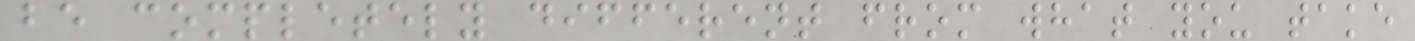be completely different from what you take
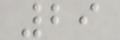29
